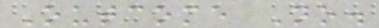Outcome No.
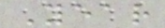Year
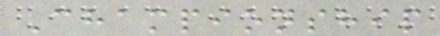Championship
